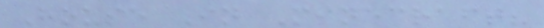House In Minecraft?
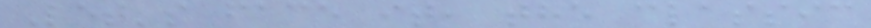Let's face it, the classic
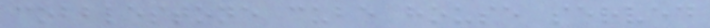cobblestone cube house served
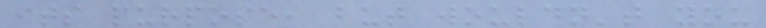its purpose, but wouldn't you
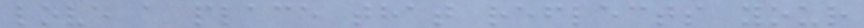love a place that reflects your
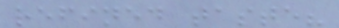refined taste?
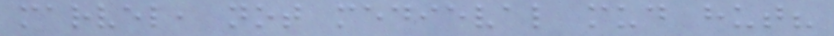marvel, not medieval mud hut?
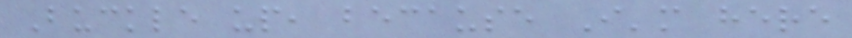Buckle up, because I'm here
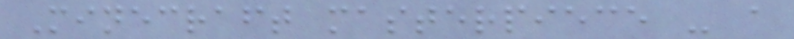Minecraft masterpiece - a
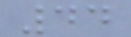44
